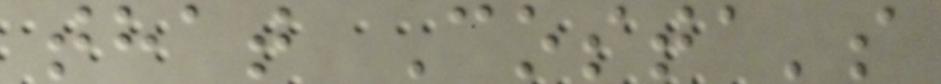that Costa's
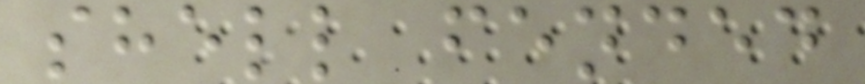shell fended
